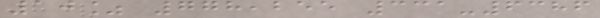10% 778,255 331-6386
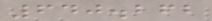640.262
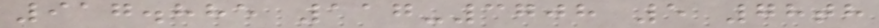917.885 117-3708 5 78th
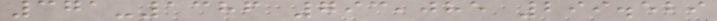371-1386 793,085 299.529
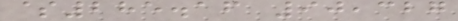$285.16 90,327
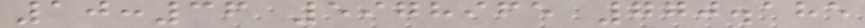10:36 5978965 770.185
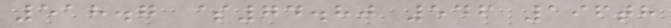518.7 $74.80 546 196th
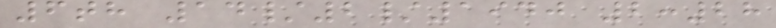6th 14/2/1940 2:28
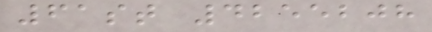61st 4255208
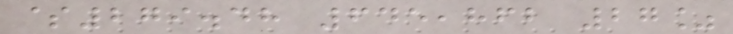$279.48 645,862 27%
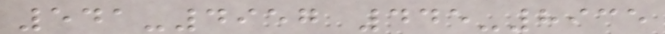541-4957 445-8935
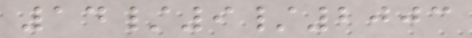14/9/2003
